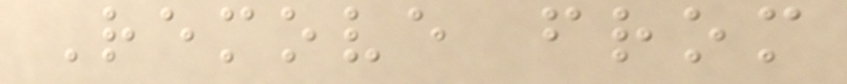Remove from
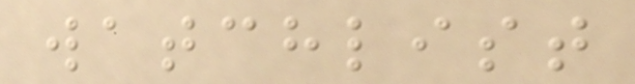watchlist
